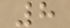8
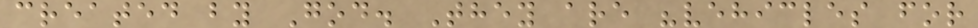created by God. They are "vehicles for
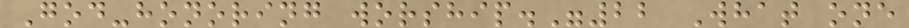God-honoring worship."22 What one
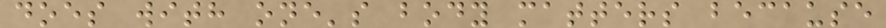does with one's body matters because
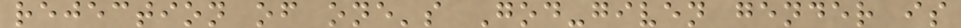rejection of one's God-given gender is
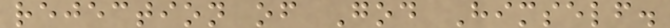rejection of God Himself.
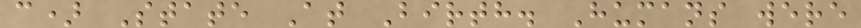c) State At Birth. Humans were
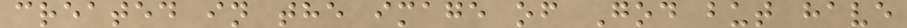created in the image of God but have
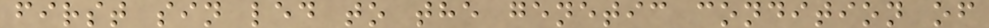first sin led to the genetic condition of
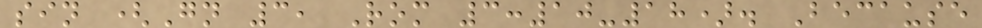sin (Gn 3, Rom 3:10-18). Because
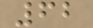62
